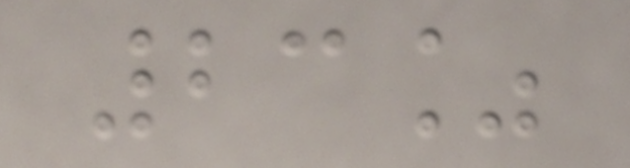23%
